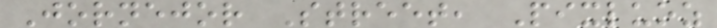Jornejor Street, Pixluoz
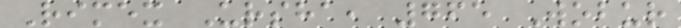Rimex Ursha, 765 Wobur
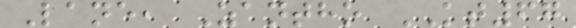Lane, Zantho KT67
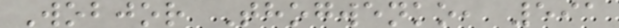Wobjor Thogwenko, 591
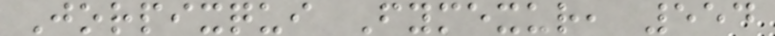Jorpixqui Fymexur, 554
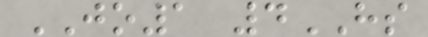JO1 4HS
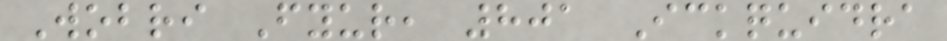Wobri Fyur, 801 Ickquidra
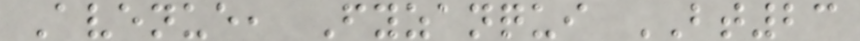Avenue, Fyzanqui BT23
